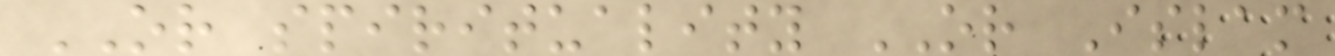OR spirituality OR Islam
